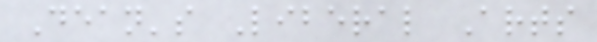Dean's Liberal Arts
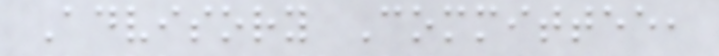Advisory Committee,
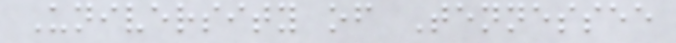University of Tennessee
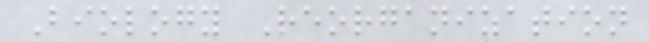Biology Reorganization
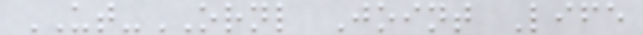UT-ORNL Joint Life
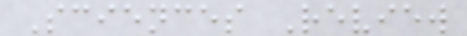Sciences Review
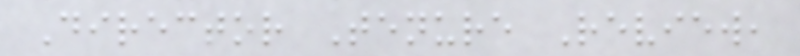Director Tenure Review,
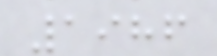1986
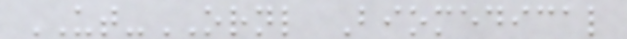UT-ORNL Biomedical
